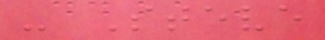- Steve
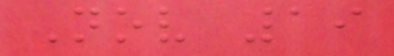Nov 19
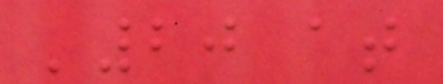'20 at
